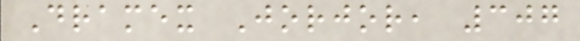Dramex Jorjor, 307
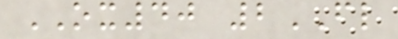OX40 2FL
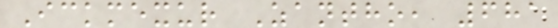Ickmexur Zantho, 681
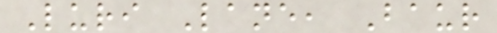Luri Lane, Baur
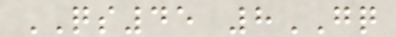QS45 8GQ
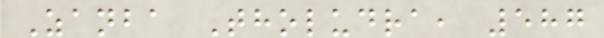Zanba Tholudra, 587
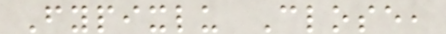Fypixlu Close,
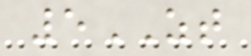5ZT
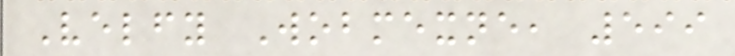Velfy Wobmexne, 599
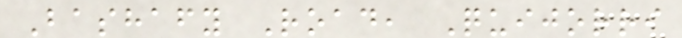Bashafy Road, Quijorri
